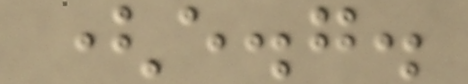(e.g.
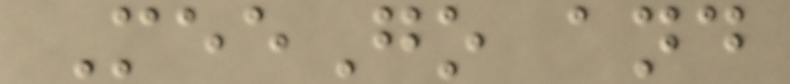MeeGo and
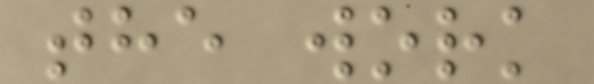the work
